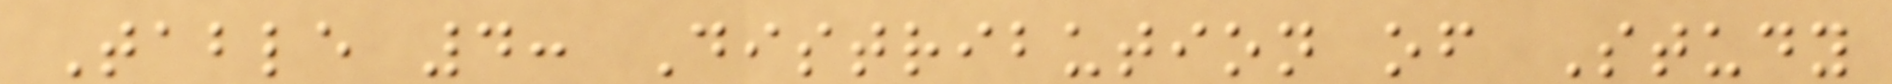Table 4: Distribution of Study
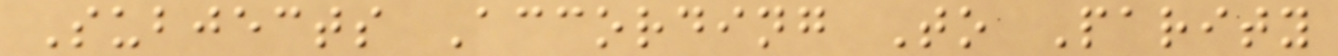Subjects According To Parity
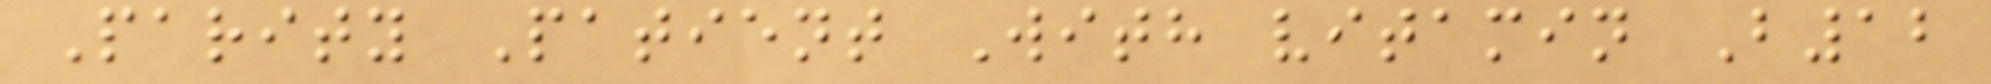Parity Patient With vitamin B12
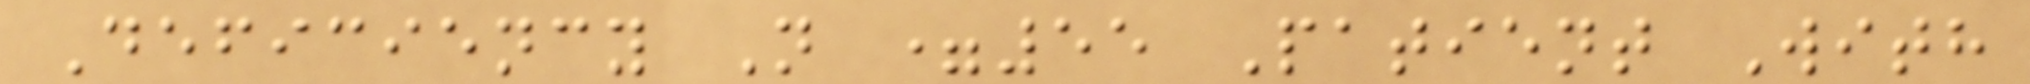Deficiency N =55 Patient With
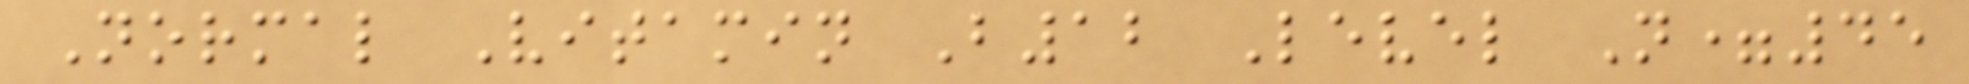Normal Vitamin B12 Level N=45
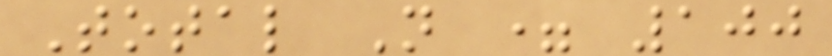Total N = 100
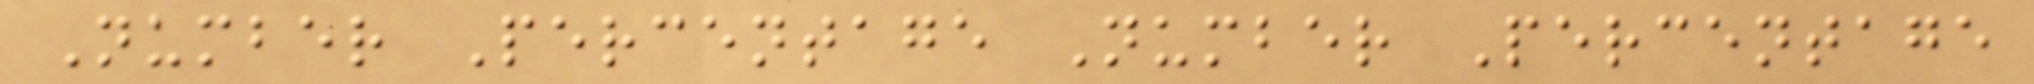Number Percentage Number Percentage
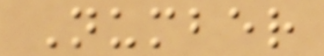Number
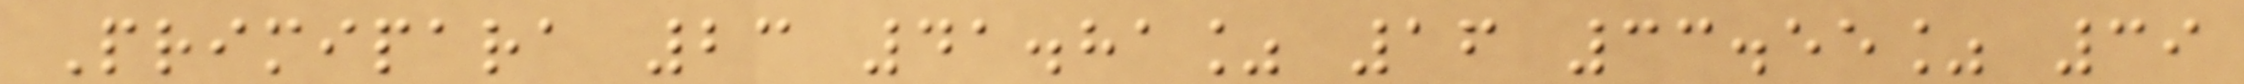Primipara 23 41.81% 16 33.55% 39
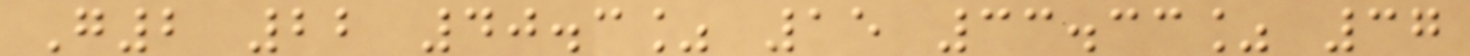G2 22 40.3% 15 33.33% 37
